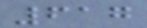617
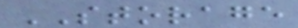STORAGE
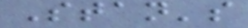Stan's
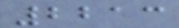2213
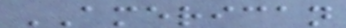AMERICAN
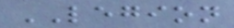LEGION
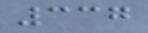337
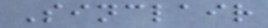Sinclair
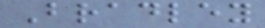Bradley
